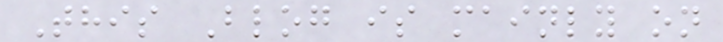This Blog is mainly on
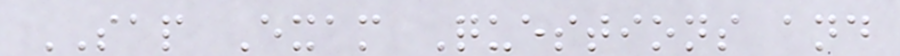SAP Exam Questions and
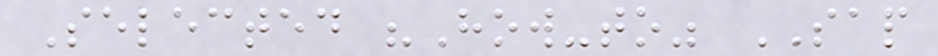Selected "How-to" SAP
